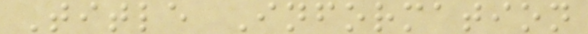Title Information
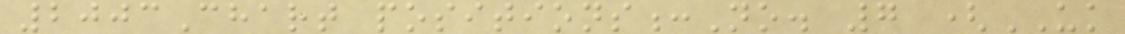2003Chart positions:No. 7 (UK
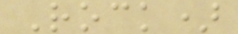Rock)
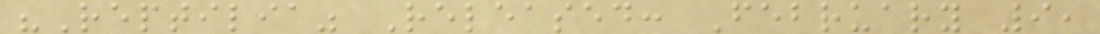"Reptilia" Released: February 9,
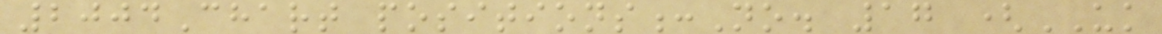2004Chart positions:No. 17 (UK
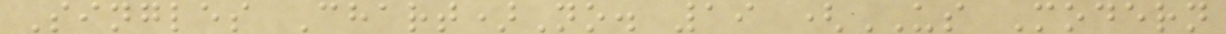Singles Chart)No. 19 (US Modern
